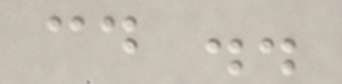cd ..
